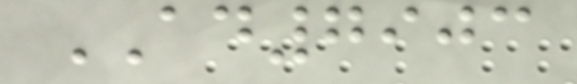AD7903
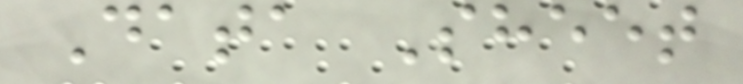Data Sheet
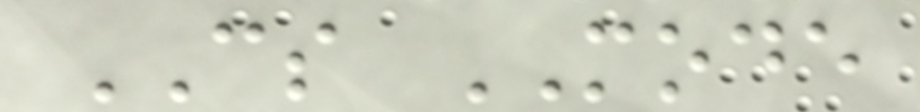CS MODE
